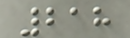218
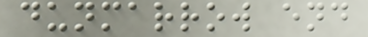dunmarrow end
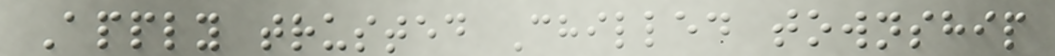Apply trusted Chilled township
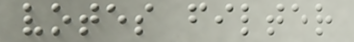votes filter
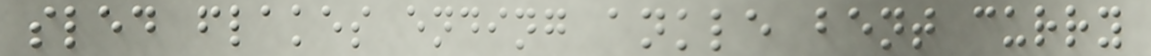sled flakes ending ankle bent curry
